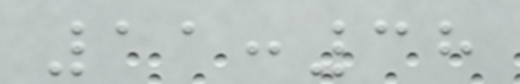11:38
